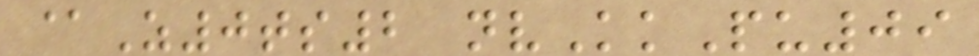@Z0ts2 nvKkPu09
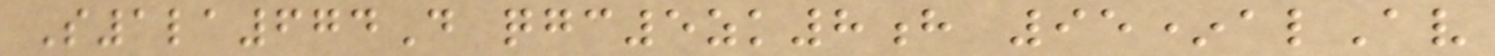S1la674D qgc5zk8h 95*alAv
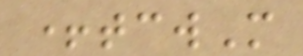+tcwM
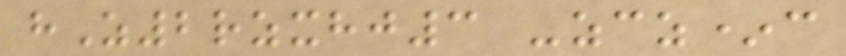hZ2rzxhj3 -zcz*c
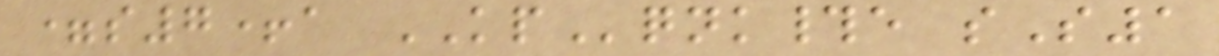=s7+a KPqnk#e sS1
